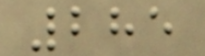285
